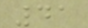41
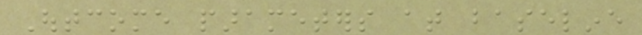Outcome parameters at baseline
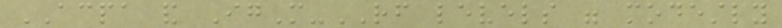ACPA and IgM-RF levels were modestly
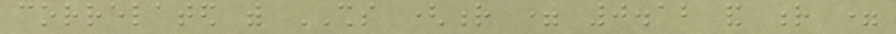correlated with SHS (r = 0.12 and r =
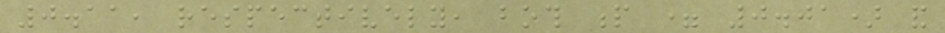0.11, respectively, both p = 0.01) and
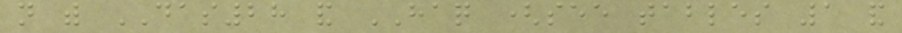not with DAS28 and HAQ (see tables 1 and
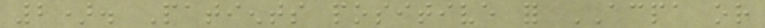2). Patients positive for ACPA or
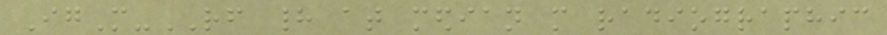IgM-RF had at median more radiographic
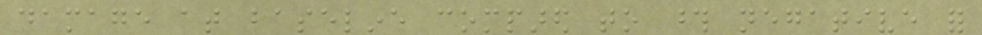damage at baseline compared to those negative for
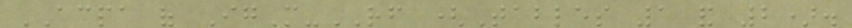ACPA of IgM-RF (Tables 1 and 2).
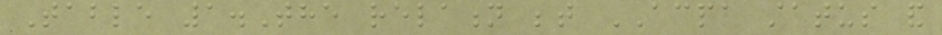Table 1.The relation between ACPA status and
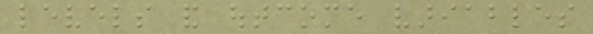levels and outcome variables
